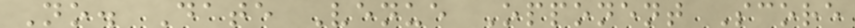No. Date Venue Opponent Score
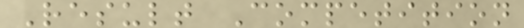Result Competition
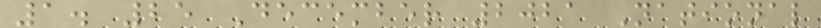1. 25 December 2021 National
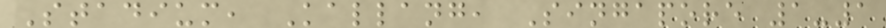Stadium, Kallang, Singapore 1-1
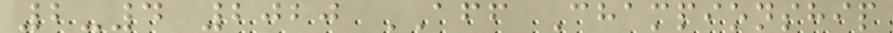2-4 2020 AFF Championship
